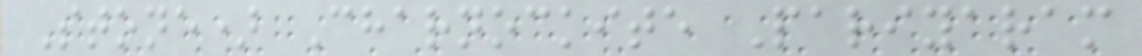Stone) Charnockite Pariyaram
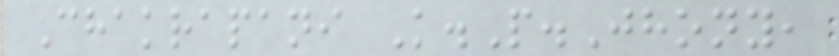Chakrapani K.P.Jhony,
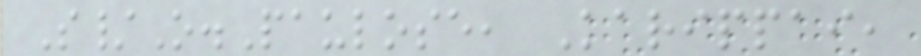S/O.Paulose, Karippai,
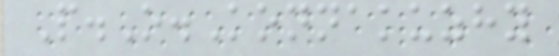P.O.Konnakuzhy
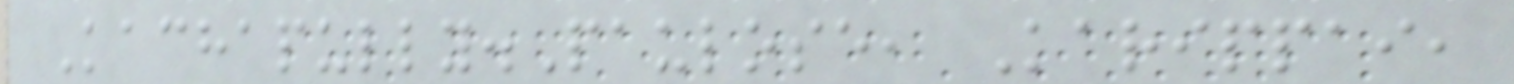Kachapully.Paulose, Karippai,
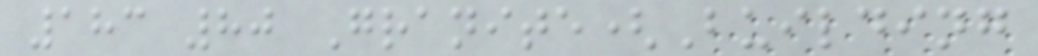183 80 Granite(Building
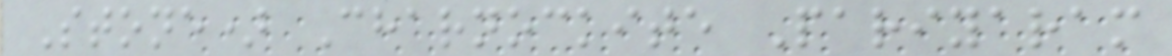Stone) Charnockite Pariyaram
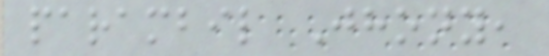parambil Jhony,
